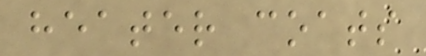heater coats
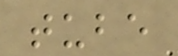tube
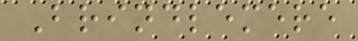Brindlemere
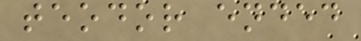teodor ended
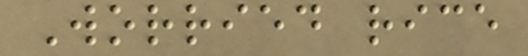Worried rice
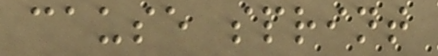cause sprint
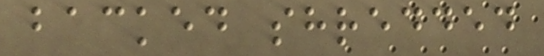backed shredded
